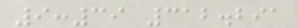9:39 312.291
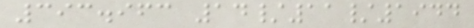393.963 14/11/1944
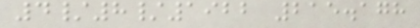4/8/1922 215.178
